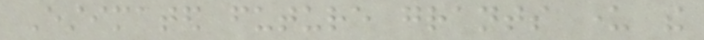Estimated future grants under the
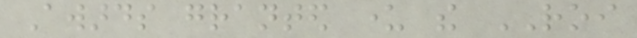Awards granted under the ROI
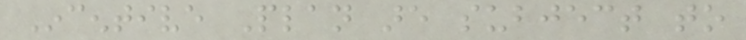Incentive Plan are subject to
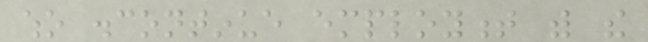who discontinue employment with the
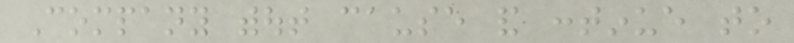Company without cause and continue to
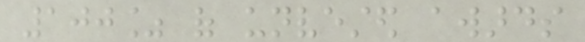100% of unvested awards
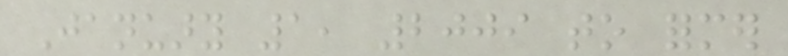January 1, 2009 to former
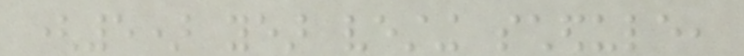(5) year vesting schedule,
